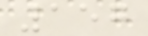157
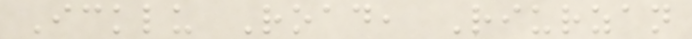Icklu Road, Riurzan
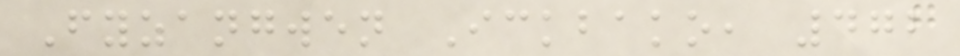Fyzangwen Ickbako, 472
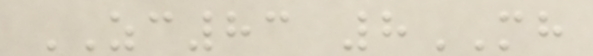ZC83 8MH
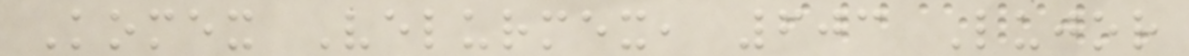Komex Velurmex, 603 Lujor
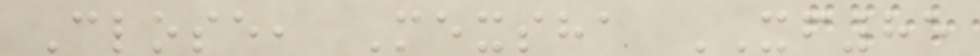Close, Mexsha XF85
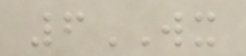6WX
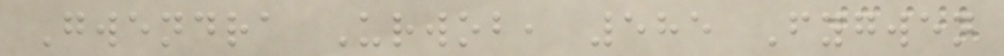Gwendra Urwob, 585 Fygwen
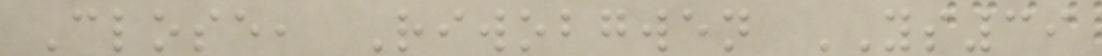Close, Riwobgwen YS39
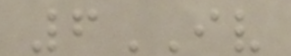6IV
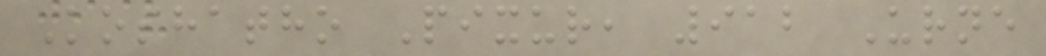Koshatho Pixur, 912 Urne
